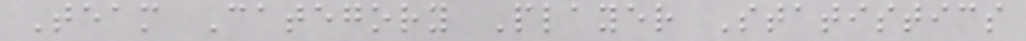Team Category Player Statistics
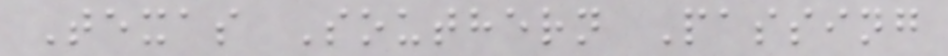Texas Southern Passing
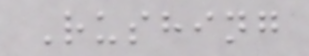Rushing
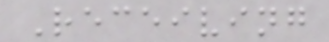Receiving
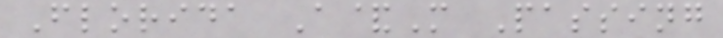Florida A&M Passing
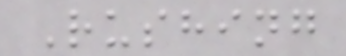Rushing
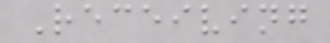Receiving
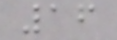16
